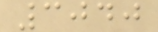3040
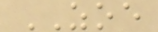ZOE
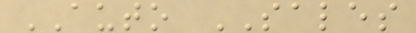AUTO SALES
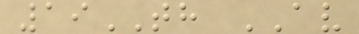19TH AV
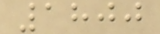1800
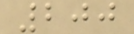200
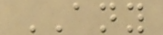ANY
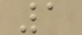1
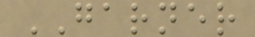GARNER
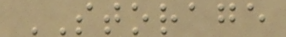STORAGE
